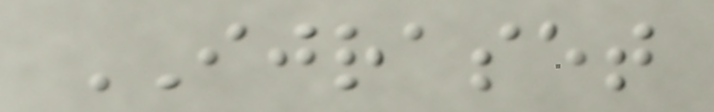IJRASET
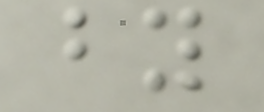by
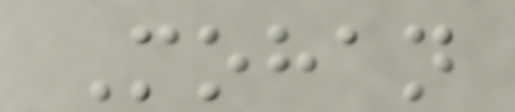Mohan
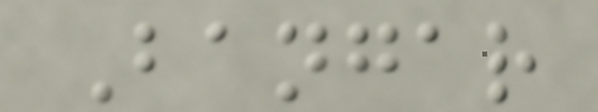Bangar
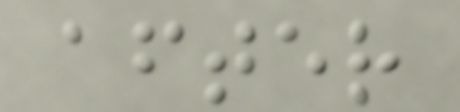after
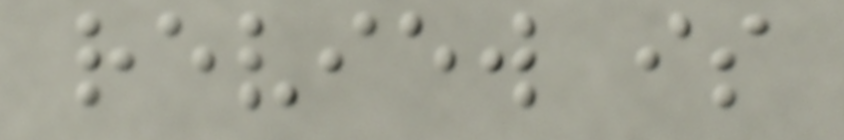review is
